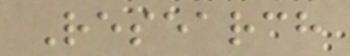Research
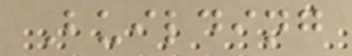Building
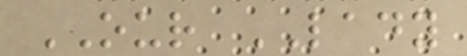OUR LADY
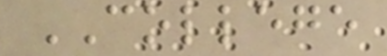COLLEGE
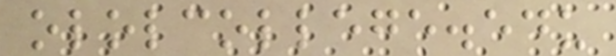ololcollege.edu
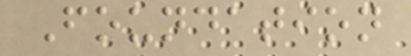Foundation
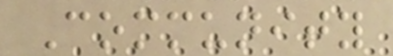Community
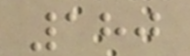180
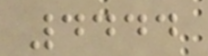4444
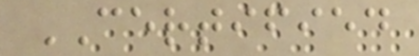CERTIFIED
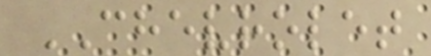CHEVROLET
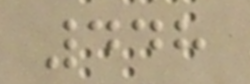448
